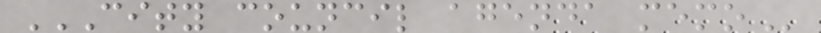CITY COUNCIL AGENDA MEMO
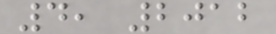4, 2012
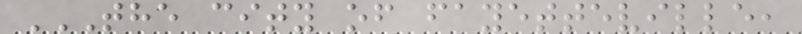THE CITY OF FAYETTEVILLE,
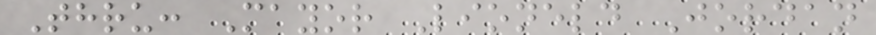Thru: Mayor Lioneld Jordan
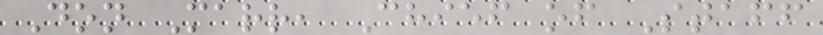Don Marr, Chief of Staff
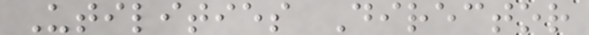Utilities Director
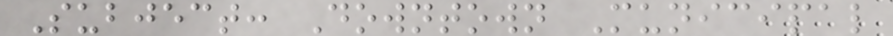Subject: Downtown Municipal
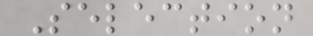Selection
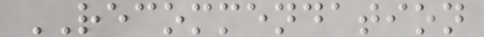RECOMMENDATION
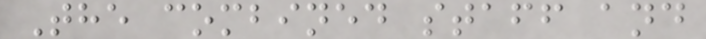The combined staff and
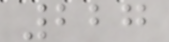227
